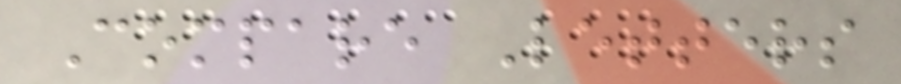Compare Letters
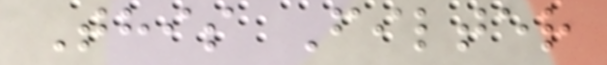This Filter
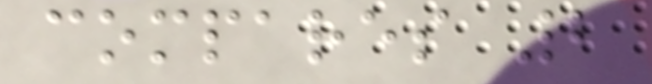compares 2
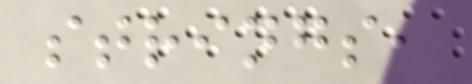strings,
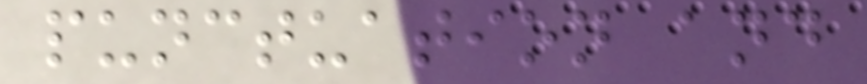punctuation and
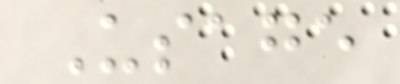Usage
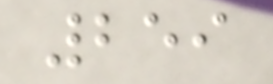259
